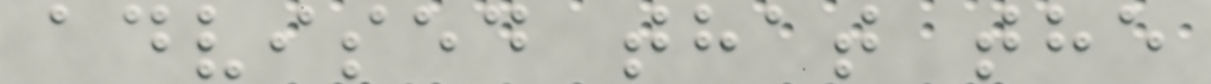advised that the
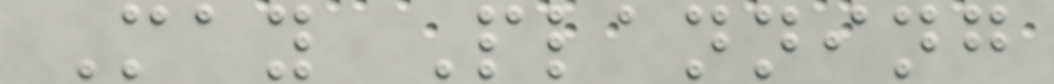May Planning
